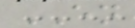EN
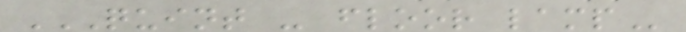QUINT - FLOOR LAMP
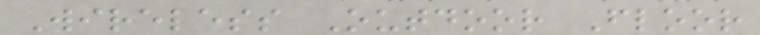Wireless Outdoor Floor
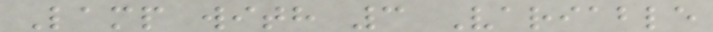Lamp with 3 Variable
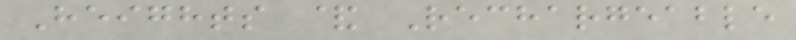Heights & Rechargeable
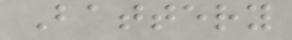Battery
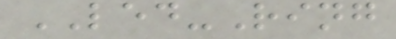LED-Ring
